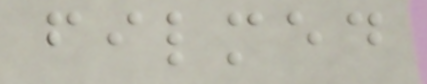filmed
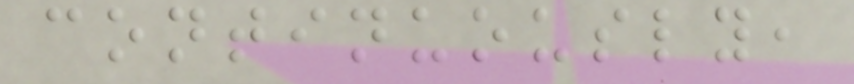continuously,
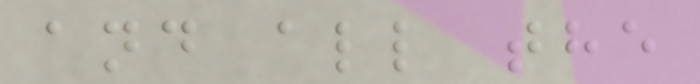and all the
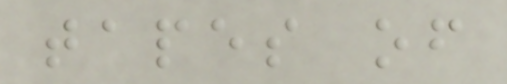tapes of
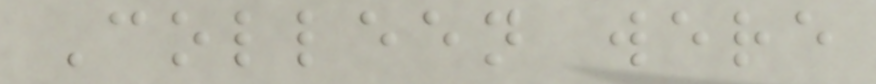Colleen were
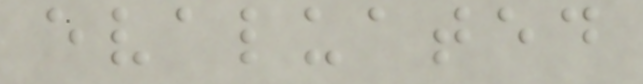evaluated
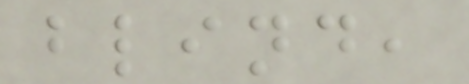blind,
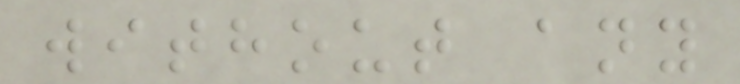without any
